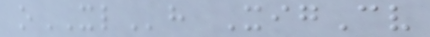oXLh XigCv
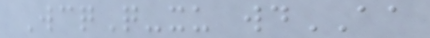WcqQ-xu wdAA
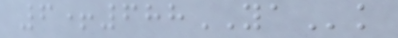6+688YAk
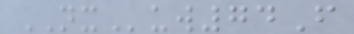NXuw74F
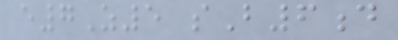e7Z5 sB6d
